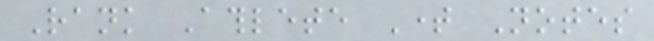Rank Athlete Time Notes
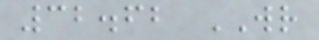32.62 WR
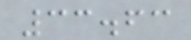33.63
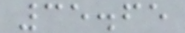35.65
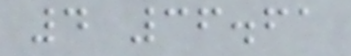4 36.61
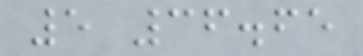5 36.65
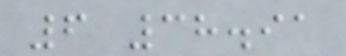6 38.91
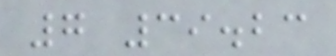7 39.23
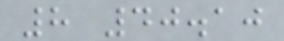8 40.10
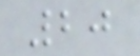20
